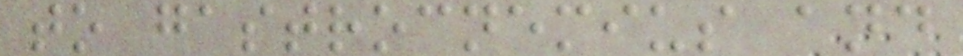to gastrocnemius and
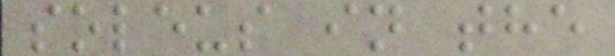soleus in the
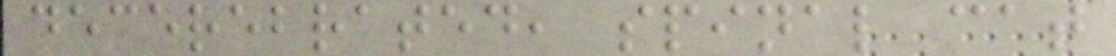decerebrated, spinal cat
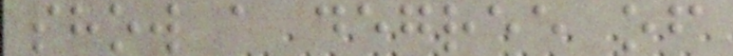show a degree of
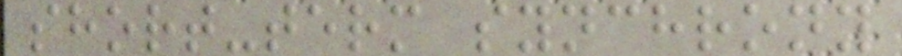short-term synchrony
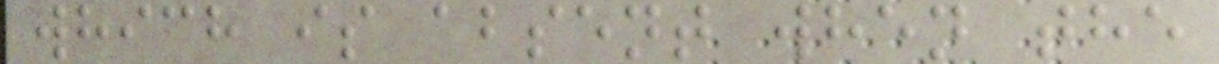which is absent when the
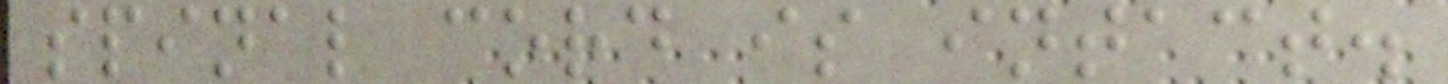spinal cord is intact.
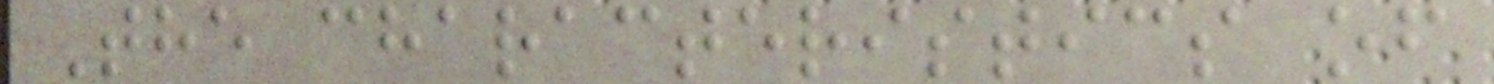The characteristics of
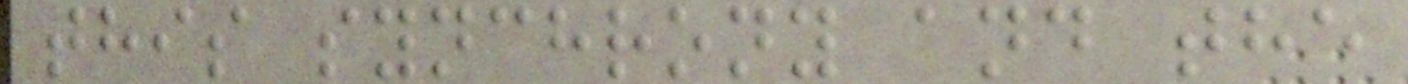this synchrony and the
